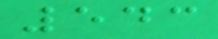543
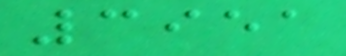3951
